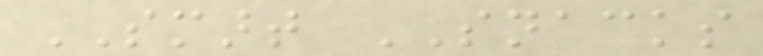SMART SNACKS
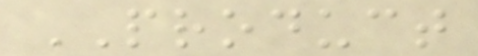PRODUCT
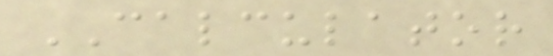CALCULATOR
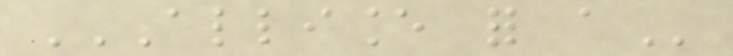ALLIANCE FOR A
